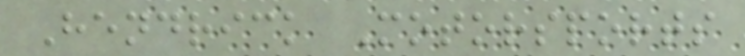Hendrick Motorsports
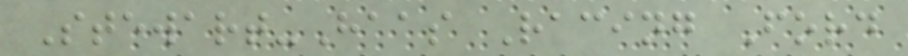Stewart-Haas Racing Ford
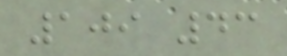109 43
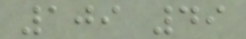109 49
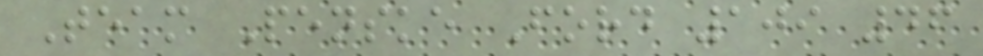Team Penske Ford 109 46
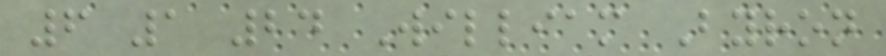6 1 24 William Byron
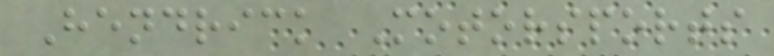Hendrick Motorsports
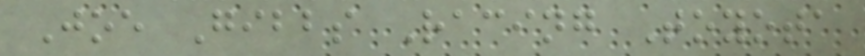Joe Gibbs Racing Toyota
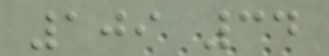109 34
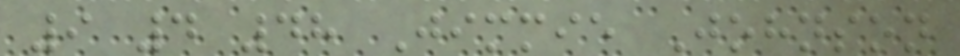9 4 48 Jimmie Johnson
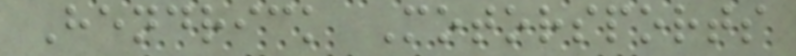Hendrick Motorsports
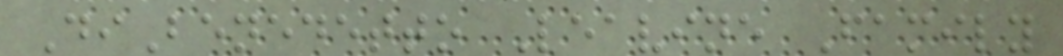DiBenedetto Leavine Family
